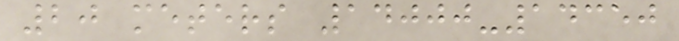20 meters 14000-14350
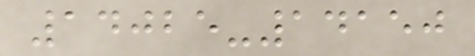14025-14150
